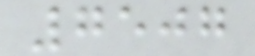7507
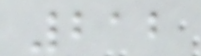212
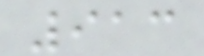913
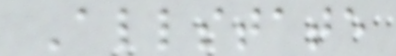Allstate
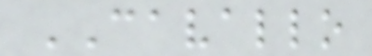CAVALLO
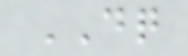DQ
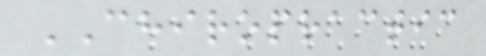CHIROPRACTIC
